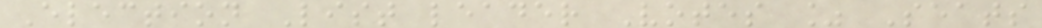Election List leader Votes % Seats
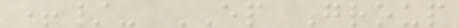+/- EP Group
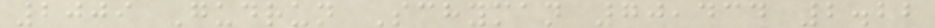2009 Gudrun Schyman 70,434 2.22
